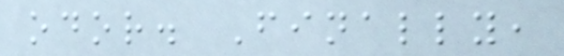odor. Finally,
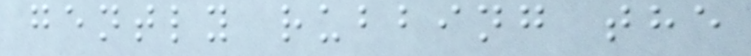gently rubbing the
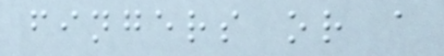fingers or a
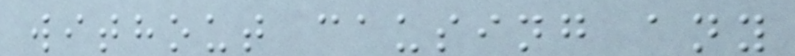without causing any
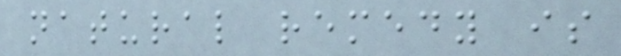natural remedy is
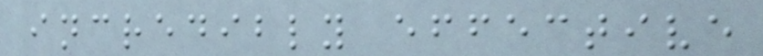incredibly effective
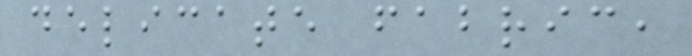delicate fabric,
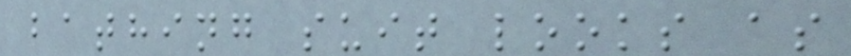bathing suit looks as
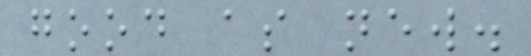good as new.
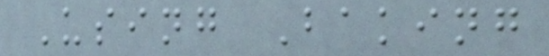Using Baking
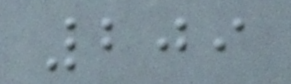209
